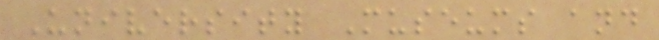University Museums and
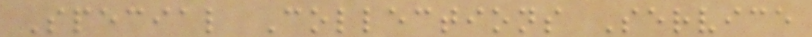Special Collections Service
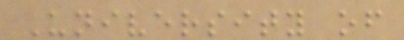University of
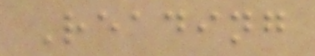Reading
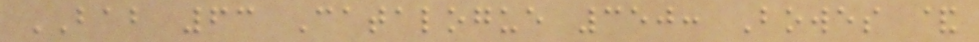BAB 63 Catalogue 350: Bowes &
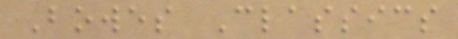Bowes Classics
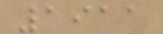1911
